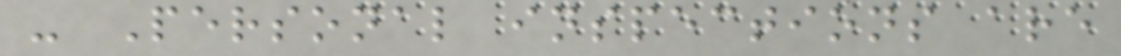- Personal inspections are
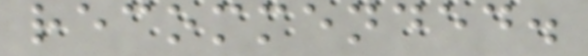recommended.
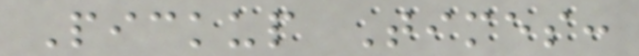Pickup Times:
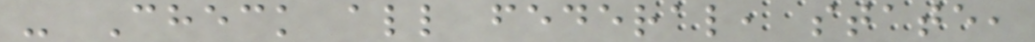- Check all federal, state,
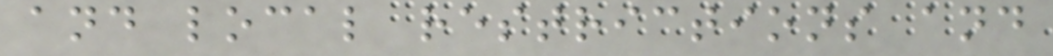and local restrictions and
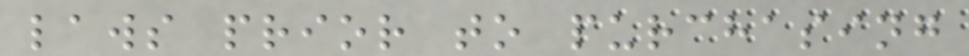laws prior to purchasing
